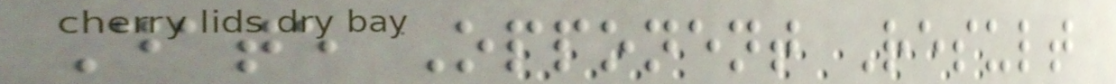Date Opponent Result
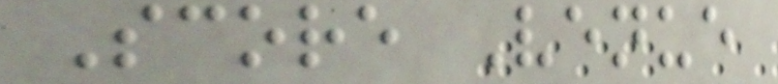Score Venue
